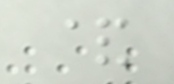&
